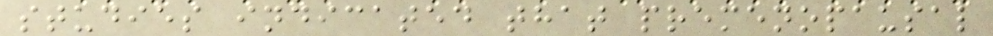studies indicated that premenopausal
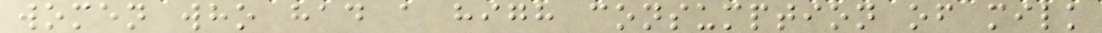women who had a high consumption of milk
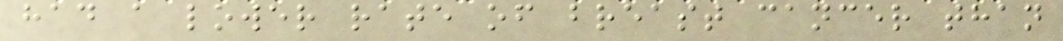had a lower rate of breast cancer than
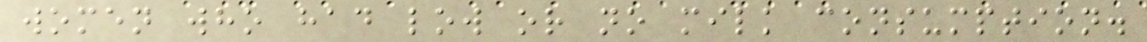women who had low or no milk consumption.
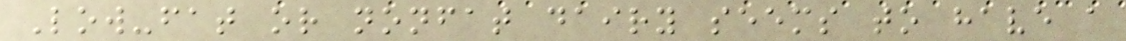Low-fat or nonfat dairy seems to have a
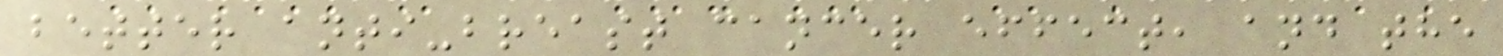better anti-breast cancer effect, and the
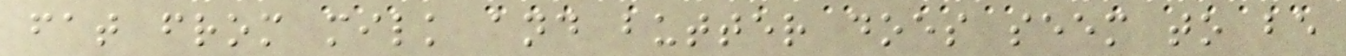fat from milk and butter does seem to be
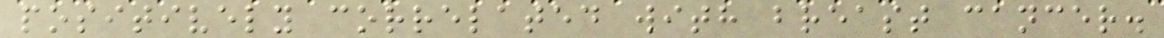positively correlated with breast cancer.
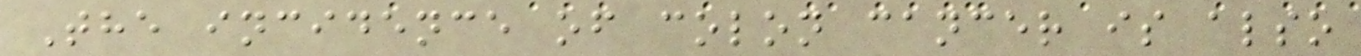The incidence of colon cancer is also
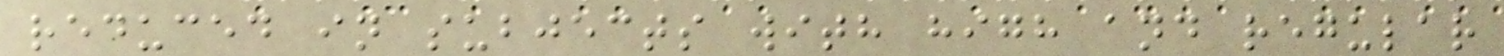reduced in subjects with high and regular
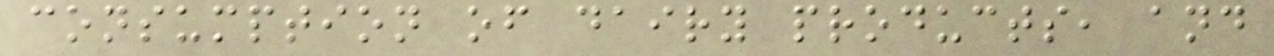consumption of dairy products, and
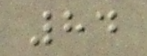84
